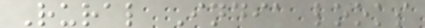Rural India looks
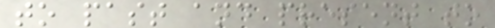to past and present to
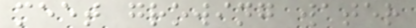meet growing water
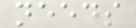needs
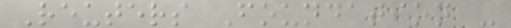Reuters Foundation -
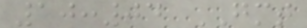10:04 GMT
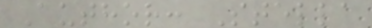Author: Stella
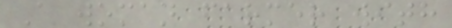A woman farmer with
